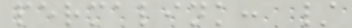permalink: /
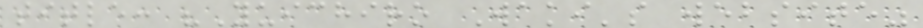title: "Yuichiro Waki's website"
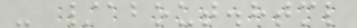- /about.html
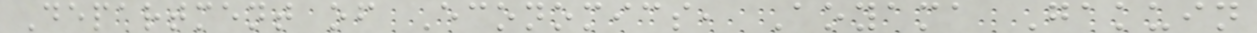Department of Economics, Aoyama Gakuin
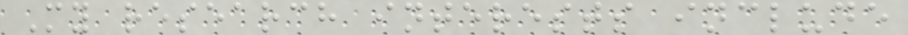My research interests include
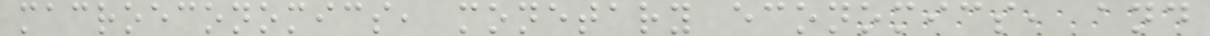macroeconomics, monetary economics, and
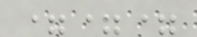===
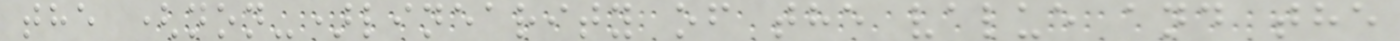the (non-)linearity of the value and the
